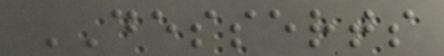DESSERTS
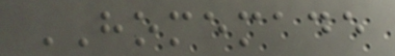HOMEMADE
